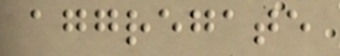aggregate
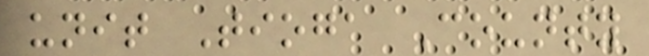unit Tioga County
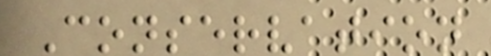Conservation
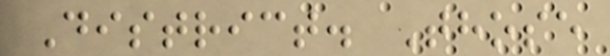District. Those
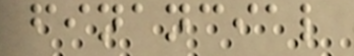financial
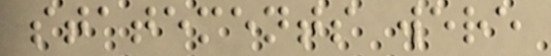statements were
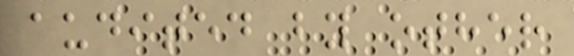audited by other
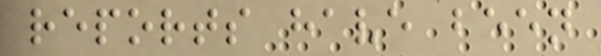reports have been
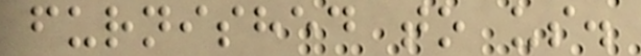furnished to us.
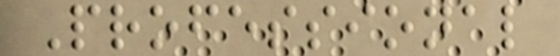Professional
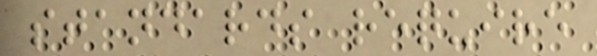standards require
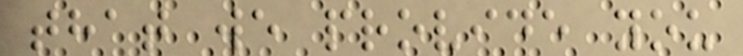that we provide you
